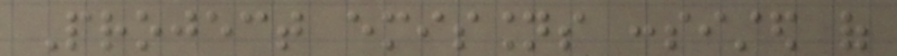Project emissions consisted of
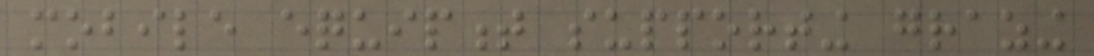mobile equipment supporting grazing
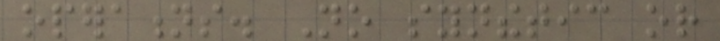operations. No synthetic or
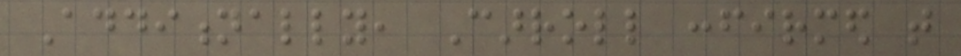Additionally, Carroll confirmed that
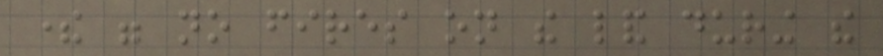there were no fires on the land during the
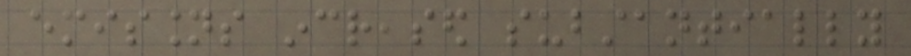emissions increased substantially
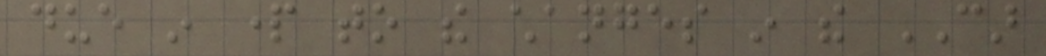due in part to the changes in the CAR
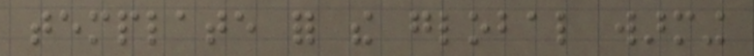template for the global warming
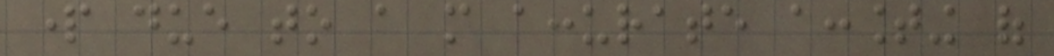part due to a more accurate accounting of
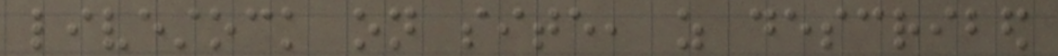livestock on site, as described
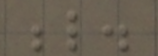below.
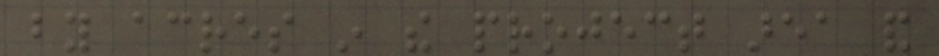by acres in the project area and
